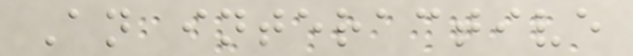An interactive
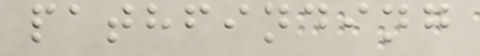pathfinding
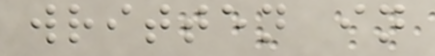written in
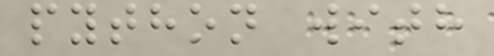python with
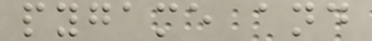pygame and
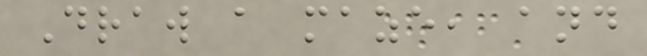Draw a maze, and
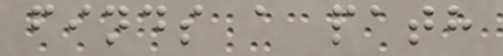finds a path
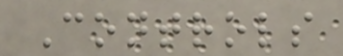Controls
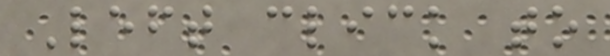Left click to
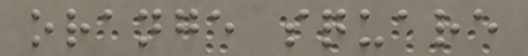orange square
